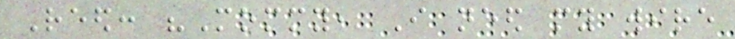Reed: "Mommy, I need my wire
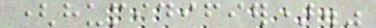(humidifier)."
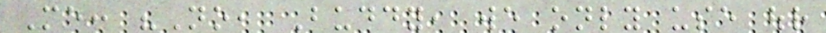Me: "No, Buddy, we only use our
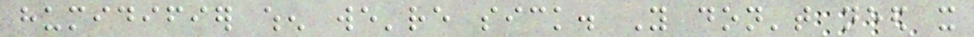humidifier when we're sick. You don't need it
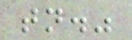tonight."
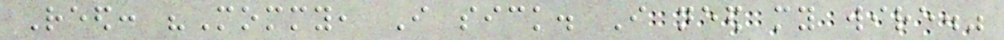Reed: "Mommy, I sick. I need my wire."
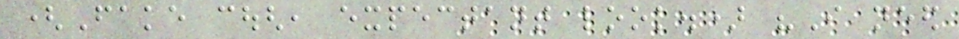(Fake cough, expectant look.) "I need
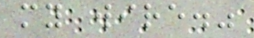my wire."
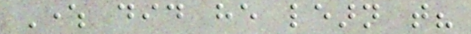Where did he learn that?
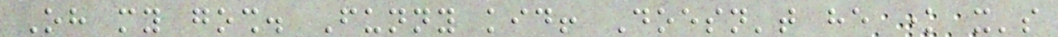Oh my gosh. Funny kid! Doesn't he know it's
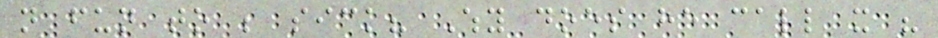not fun to be sick? Why does he call it his
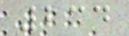234
